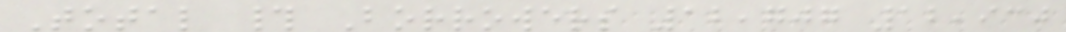Total # Borrowers 12,707 12,930
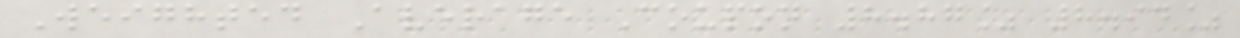Weighted Average Coupon 8.87% 8.94%
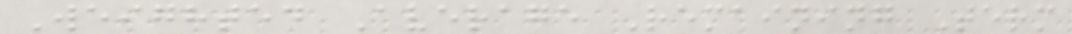Weighted Average Remaining Term
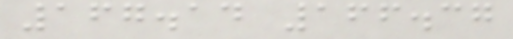167.14 166.37
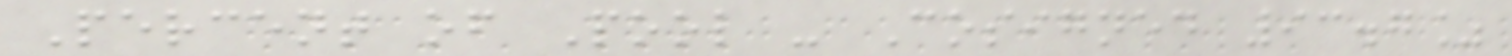Percent of Pool - Cosigned 93.7%
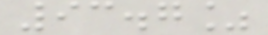93.7%
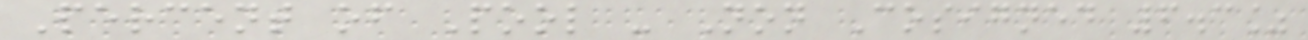Percent of Pool - Non Cosigned 6.3%
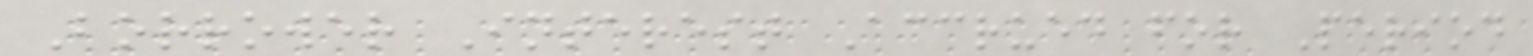Borrower Interest Accrued for Period
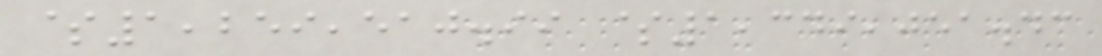$1,259,510.99 $1,349,051.43
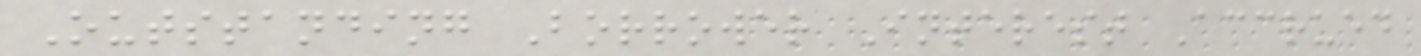Outstanding Borrower Interest Accrued
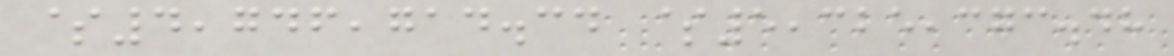$4,746,714.34 $5,325,373.48
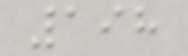198
